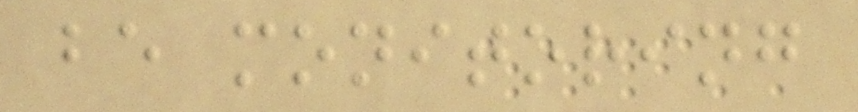be monitoring
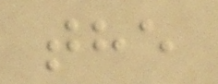the
